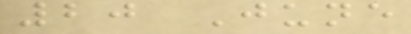20 June
